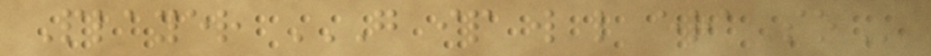Player G IP W L ERA SO
